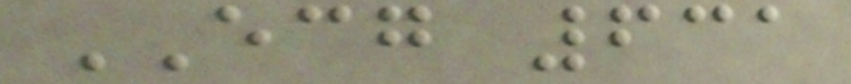ECG 631
